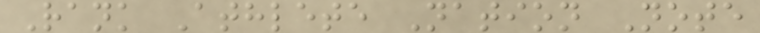Rank Athlete Nation Note
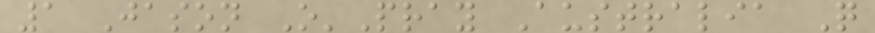1 Jason O'Pray Australia Q
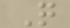Q
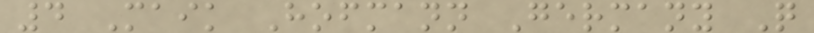4 Maik Hofmann Germany Q
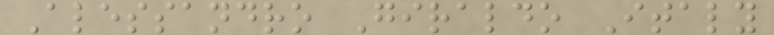Alessandro Giraldo Italy
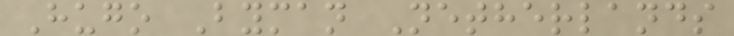Hugo Byman Netherlands
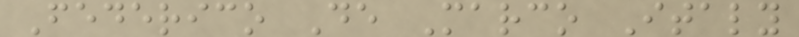Federico De Marco Italy
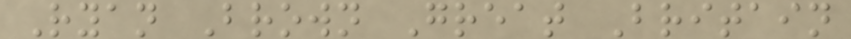Ryan Brown Great Britain
